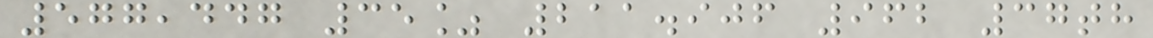577,447 35% 211.906 962 37th
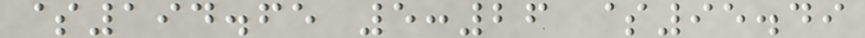$194.65 5:26 $95.49
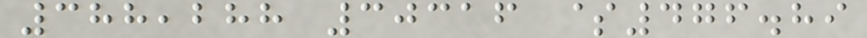388,288 30316 $476.89
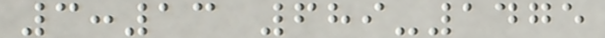3:13 689-1475
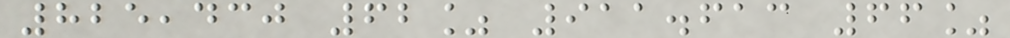825,430 62% 911.613 66%
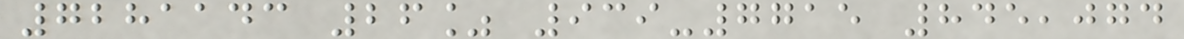7281143 26% 939-7715 845,074
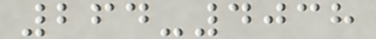264-4038
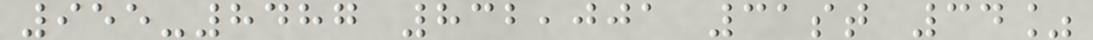955-8487 832,001 31st 34%
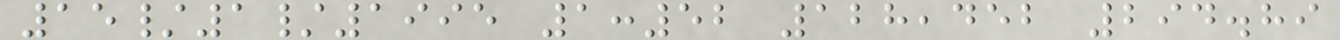15/1/1995 1:52 128,452 294.89
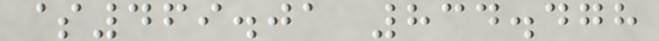$469.01 834.478
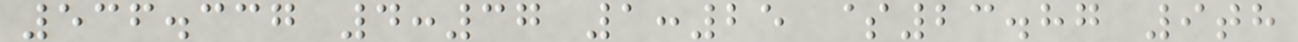536.337 4:37 1:25 $23.87 9th
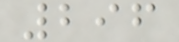296
